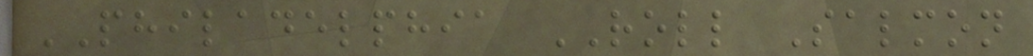PHILADELPHIA ROLL Salmon
